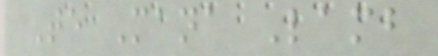Te Mana Lamb
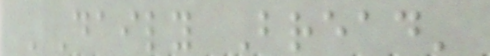'Daily Bread'
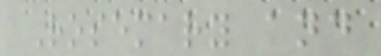Rosemary and
